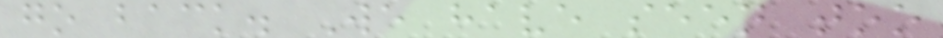go back. We have seen too
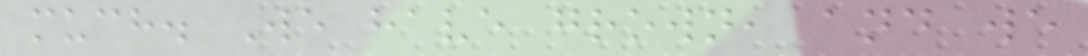much. We have grown, and we
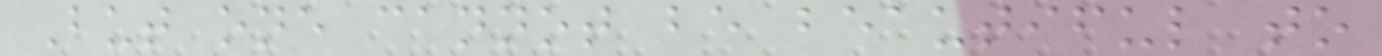But one cannot be beautiful to
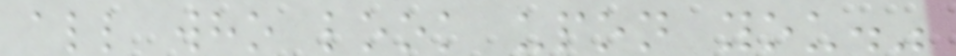all who look upon you."
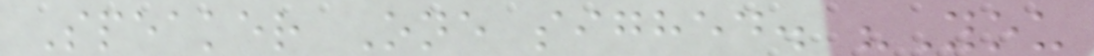Speaker One sighed. "You
